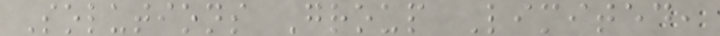Solutions Group Limited,
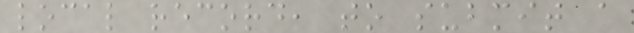local record, to submit a
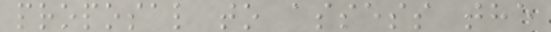proposal to assess the
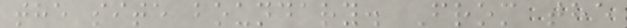the site boundary. From the
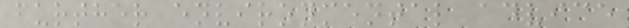further environmental advice
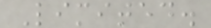Limited.
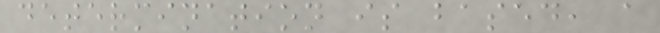determination is based, a
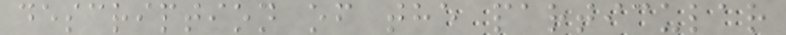description of the particular
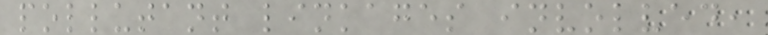pollutant linkages involved,
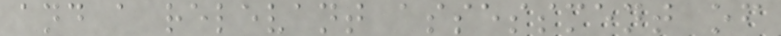and a relevant assessment of
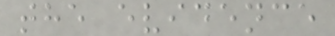the evidence
